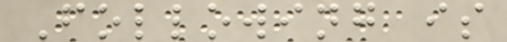Following is
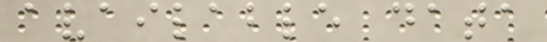available data
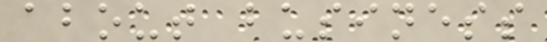about business
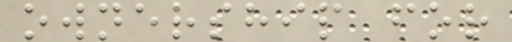ownership for
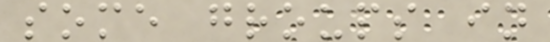some groups in
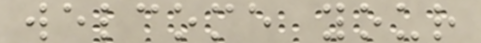welcome your
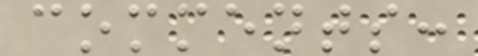comments:
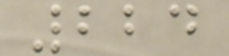224
